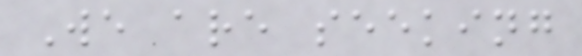We are seeking
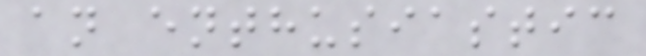an enthusiastic
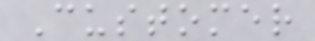Customer
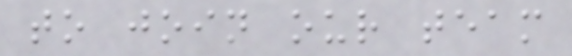to join our team
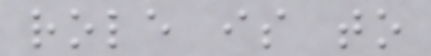role is to
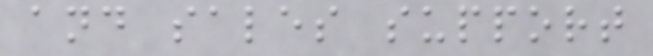and sales support
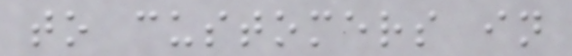to customers in
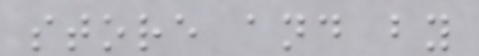store and by
